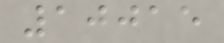10015
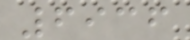6936
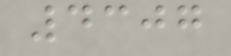4307
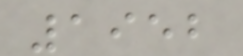1952
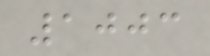1003
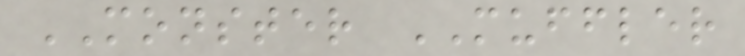MONSTER MUFFLER
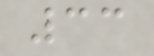33
